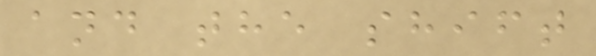and the shift
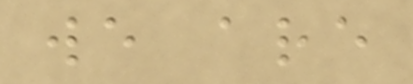we are
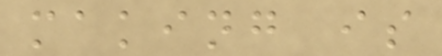making is
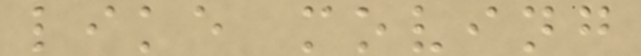like moving
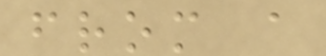from a
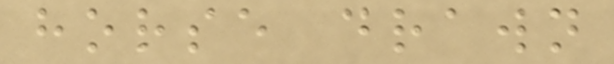horse drawn
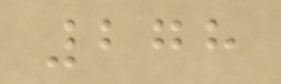278
